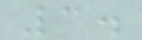3.
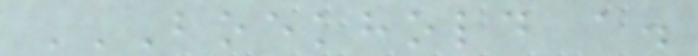BOEKHOLD A.
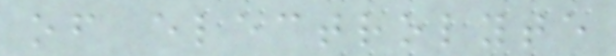of electrolyte
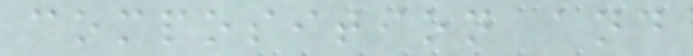composition and
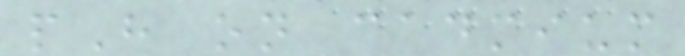pH on cadmium
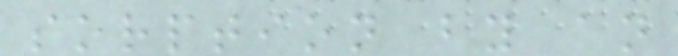sorption by an
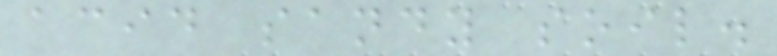acid sandy soil.
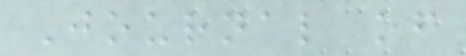Journal of
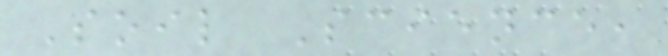Soil Science,
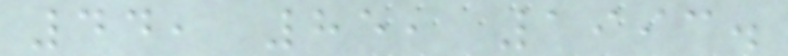44, 85, 1993.
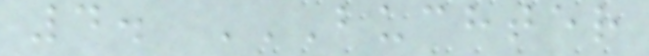4. BUCHTER
